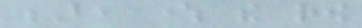B, where the row
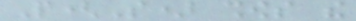P(S) shows the
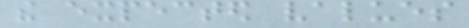the expected values
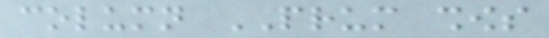column PRUM shows
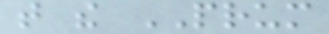that the PRUM
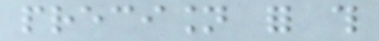precision for this
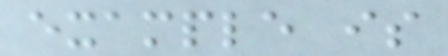example is
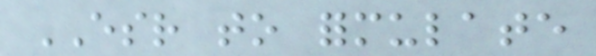ESR to formulate
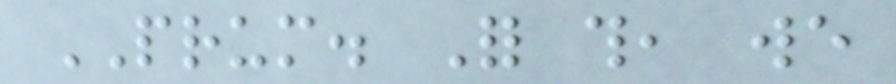PRUM. For this, we
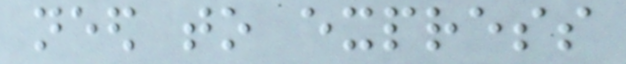need to express
